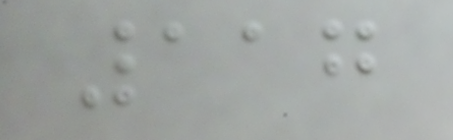117
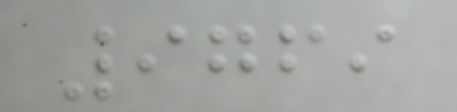9769
